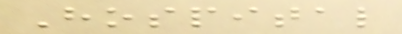Hospital
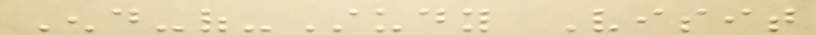End-of-Study Visit
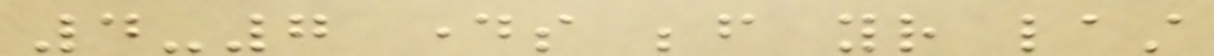4-7 days before your last
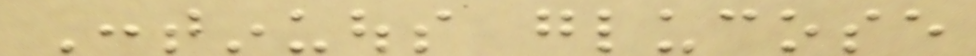Continuous glucose
